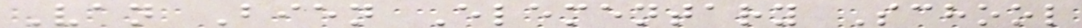Van Bien Elementary School
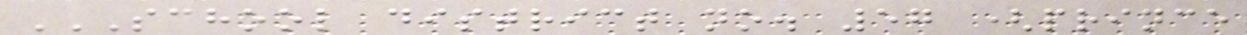SCHOOL DISTRICT NO. 57 (PRINCE
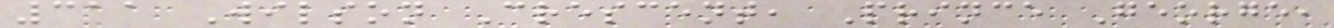311 Wilson Crescent, Prince George,
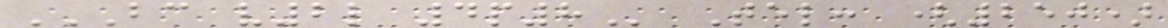BC V2L 4P8 Tel: (250)
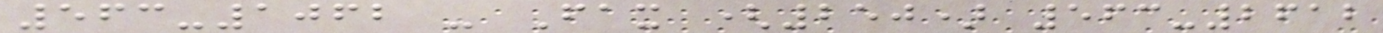563-1062 - Fax (250) 563-2612
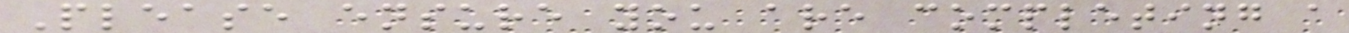Please ensure you are completing a
